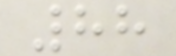88
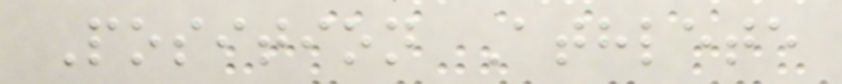Position Athlete
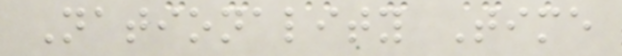Nationality Time
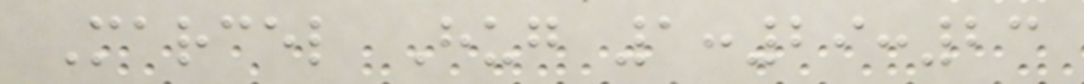Marcel Hug 1:29:23
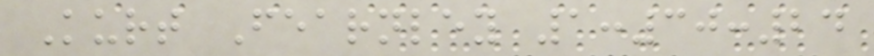Kurt Fearnley 1:30:24
